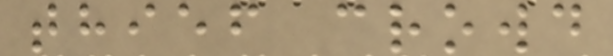thief crowd
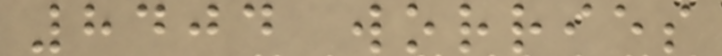8404 worries
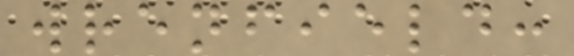wrenfield:
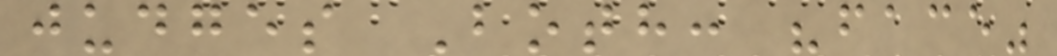judges Both: "face"
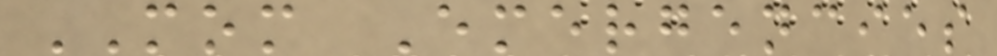MOM Emergencies
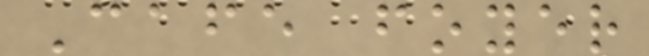Cafe foyer
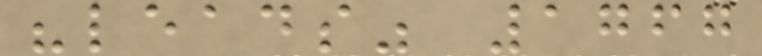"leads" 1767
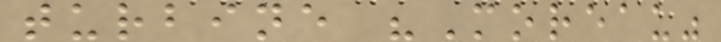turbine "Moreau"
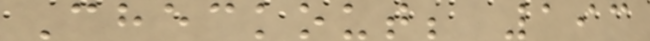Checkout; 193
